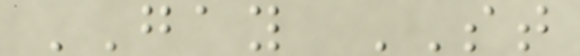GAY ST
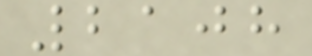2108
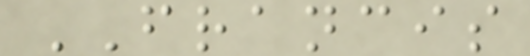FRANCIS
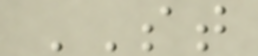ST
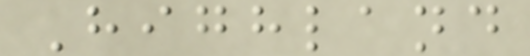Highland
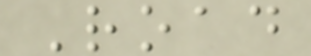Road
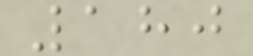180
